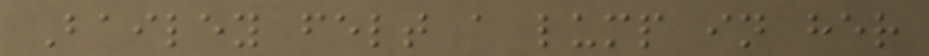Bailey felt a lump in her
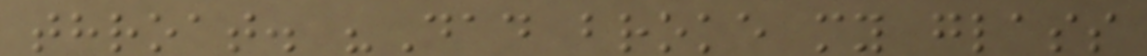throat. "Dad broke my glass
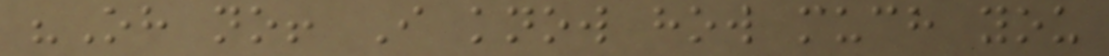"Oh no! I know how much you
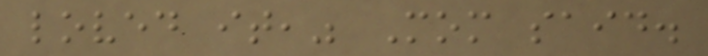loved it," Mom said.
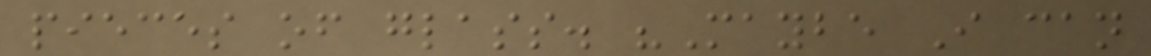pieces of glass. "Maybe I can
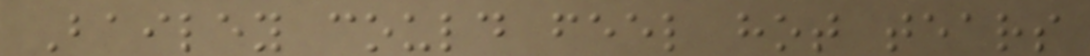Bailey could feel hot tears
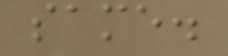same.
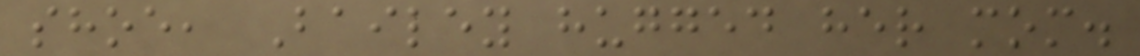shoe, Bailey hugged her mom.
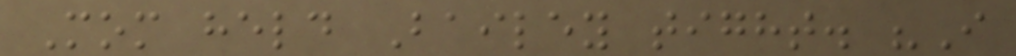Mom held Bailey tight. "I
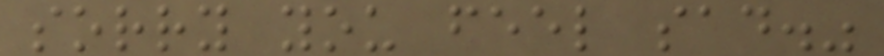sorry you feel sad."
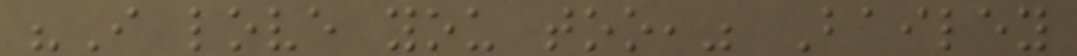"I love you too," Bailey
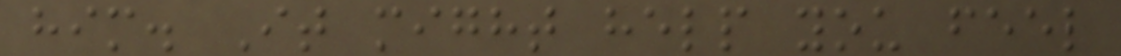him. It might help you feel
